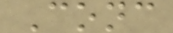Conc
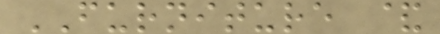FURNITURE &
